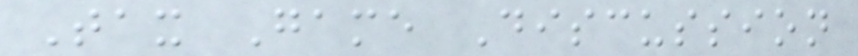Tax Game Discussion
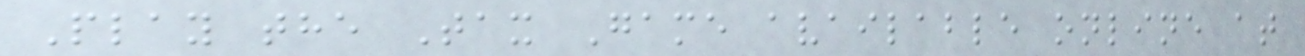Play the Tax Game available online at
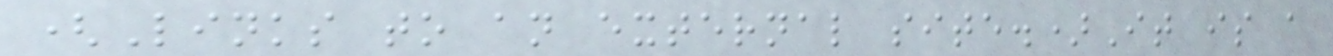(Links to an external site.)It is a
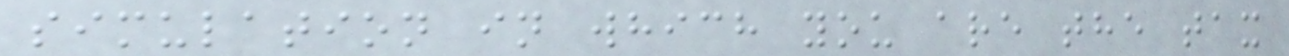simulation in which you are the tax
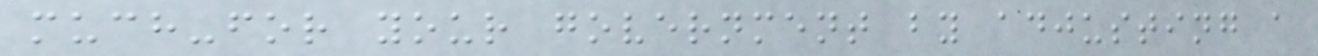much-for your government by adjusting a
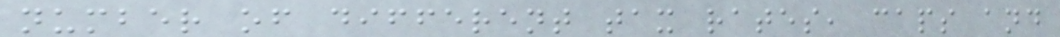number of different tax rates, caps and
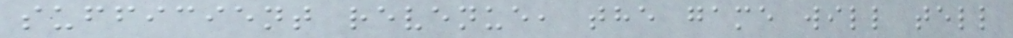sufficient revenue, the game will tell
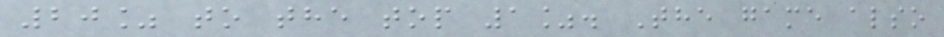20% to the top 1%. The game also
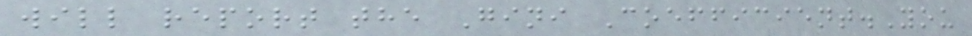will report the Gini Coefficient.You
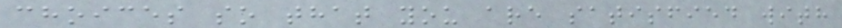choices so that you are satisfied with
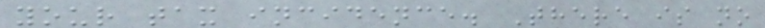your tax incidence. There is no
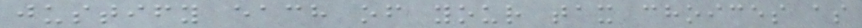justify each of your tax choices as
